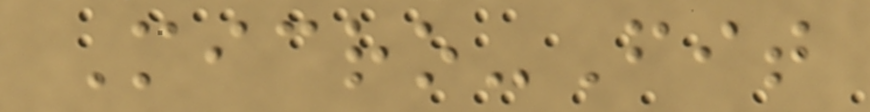Micro-Fit
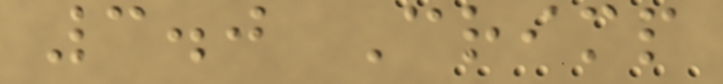3.0 Crimp
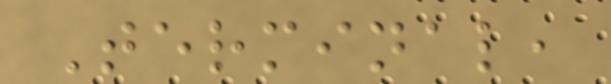Terminal,
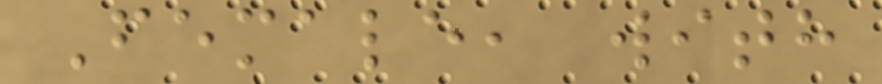Female, with
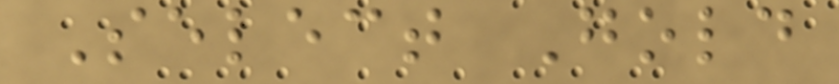Select Gold
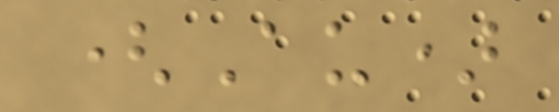(Au)
